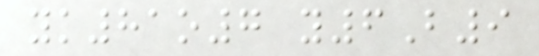yk81o7 y6B9
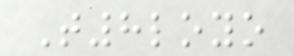T8loyo
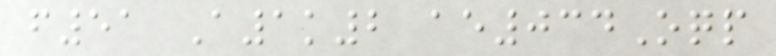f51 A1k2 ae034Oqp
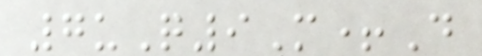7uQ9M+D
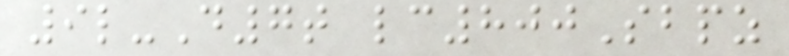9l-D7t lc800Sbpz
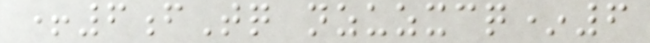+6fTq nzuzxcq*6
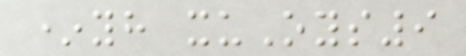*yh xuOys9
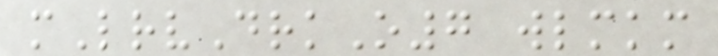mLrvDrkO7 wlmkm
